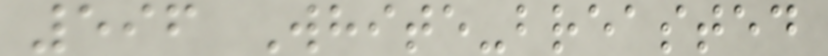596 White-breasted
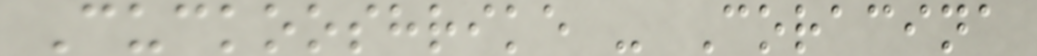Cuckooshrike - Coracina
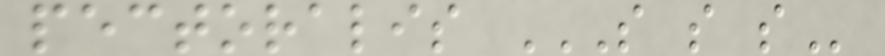pectoralis S S S
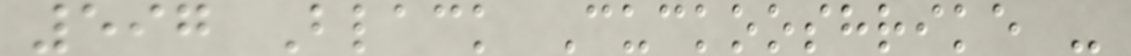597 Black Cuckooshrike -
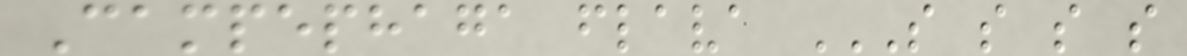Campephaga flava S S S S
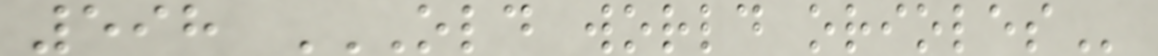598 OLD WORLD ORIOLES
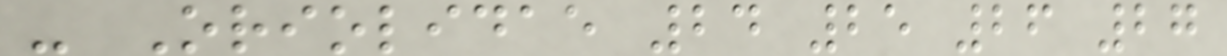- Oriolidae 24 25 26 27
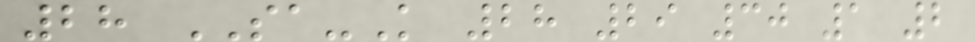28 SA-K 28 29 30 1 2
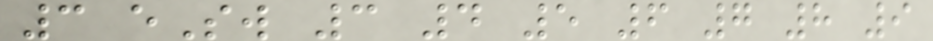3 eSw 3 4 5 6 7 8 9
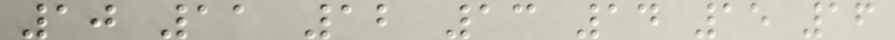10 11 12 13 14 15 16
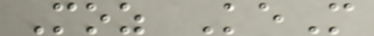Moz KeM
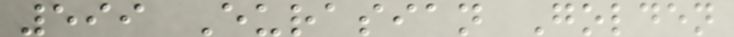599 Eurasian Golden
